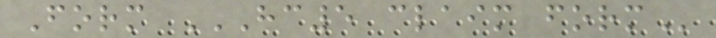Form HC5 CLAIM FORM
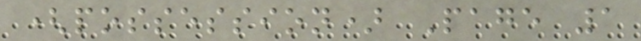(possession) Page 1
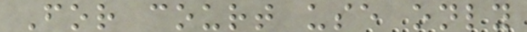For court use only
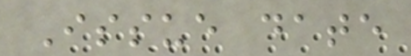Issue date
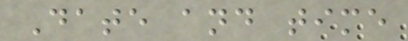Date and time
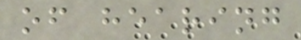of hearing
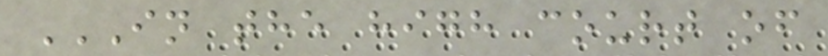IN THE HIGH COURT OF
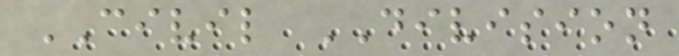CIVIL DIVISION
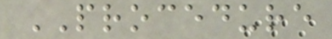PROCEDURE
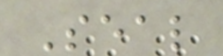Seal
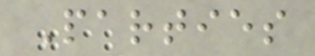Parties
